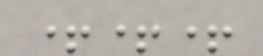+++
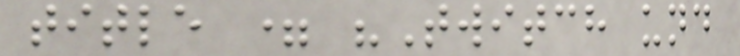title = "Twitch und
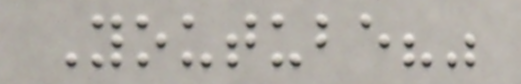Youtube?"
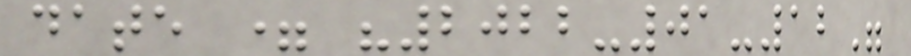date = "2022-01-12"
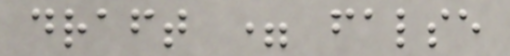draft = false
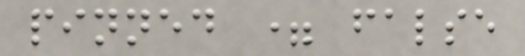pinned = false
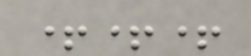+++
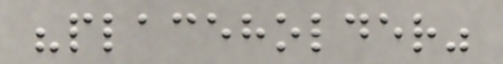"placeholder"
